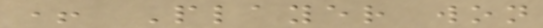+ Player won
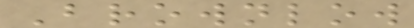Brownlow
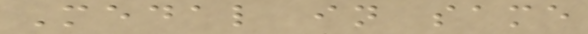Medal in same
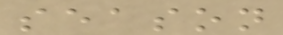season
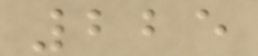225
